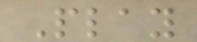Play
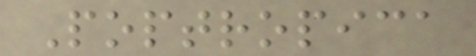Poptropica
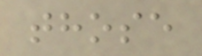those
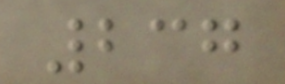237
